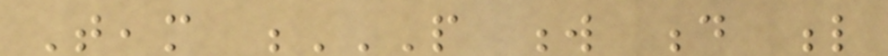Team P W D L
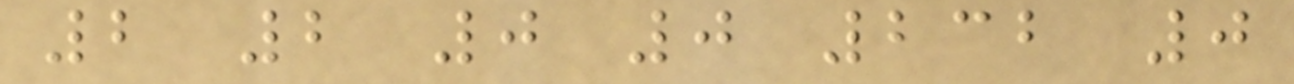2 2 0 0 232 0
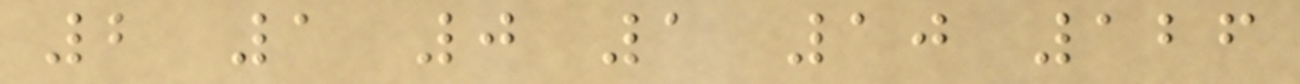2 1 0 1 10 126
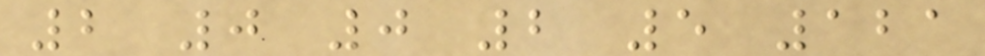2 0 0 2 5 121
